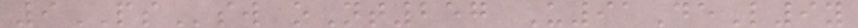9PSsw oNt257 U91DeL9y
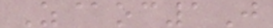Z@oc1J
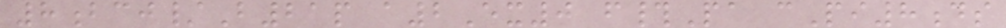8bcj/B21p a2Ex0 f#Pa cPi8ds
